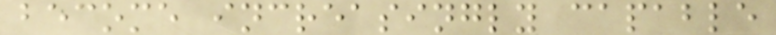become increasingly capable
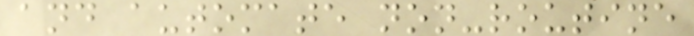and automate non-routine
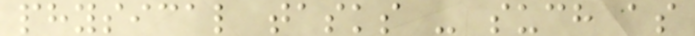physical tasks - such as
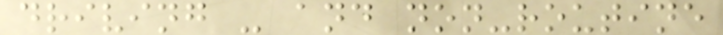driving - and non-routine
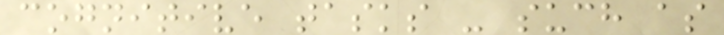cognitive tasks - such as
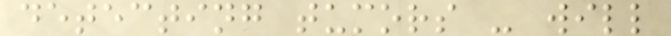detecting tumors - will
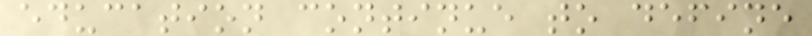education continue to define
